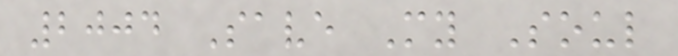2004 Save My Soul
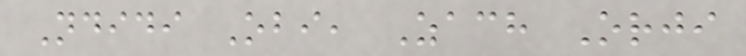Ndidi Obi, Zach Orji
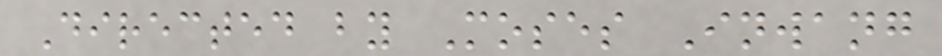Directed by Moses Inwang
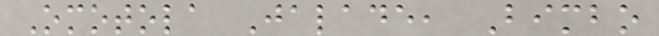Omotola Jalade, Bimbo
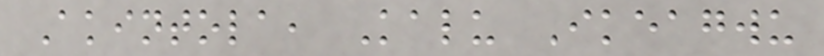Akintola, Kalu Ikeagwu
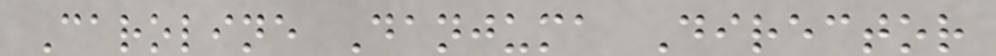Caroline Danjuma Director
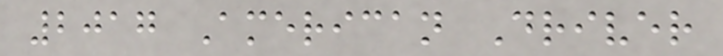2017 American Driver
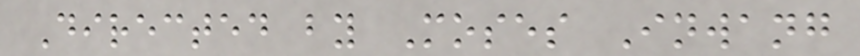Directed by Moses Inwang
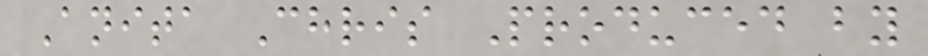Anita Chris Produced by
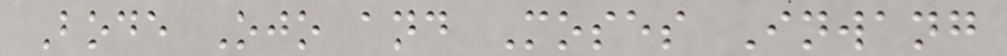Bode Ojo and Moses Inwang
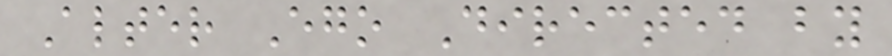Alter Ego Directed by
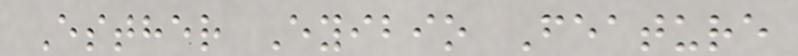Esther Eyibio Feature
